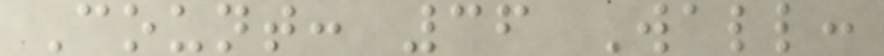Count: 36 Wall:
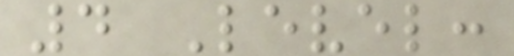4 Level:
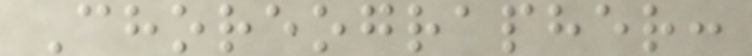Choreographer:
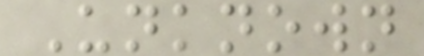Unknown
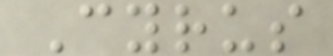Cyrus
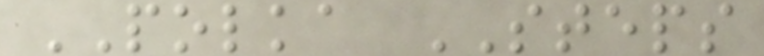POLKA STEPS
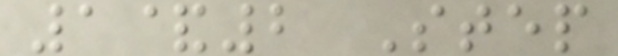1&2 Step
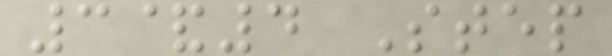3&4 Step
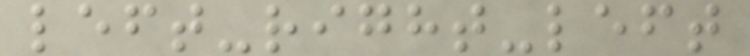left-right-left
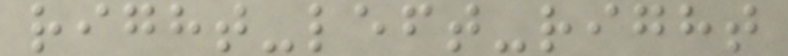right-left-right
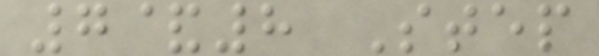7&8 Step
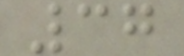37
